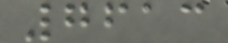7613
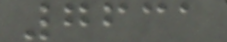7631
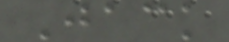Jack
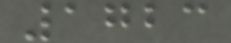1723
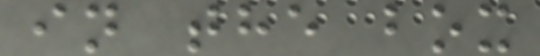in the box
